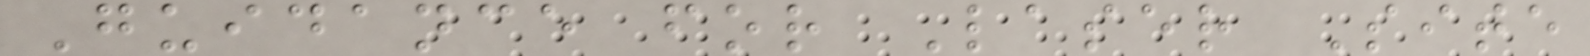Guidance for Laser Site
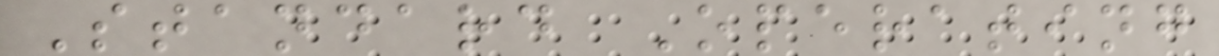Standard Operating
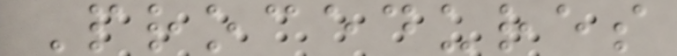Procedures
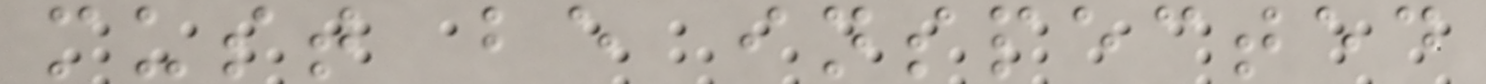must be inspected
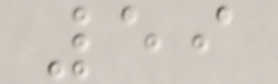59
